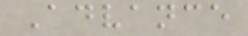Advance
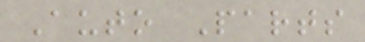Auto Parts
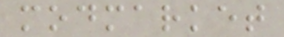modmarket
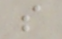s
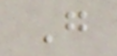G
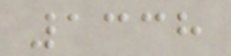1338
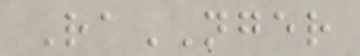RaNGER
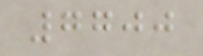7700
